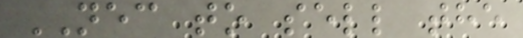NEC to sell the
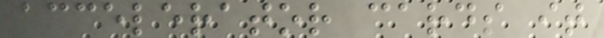accelerator cards it
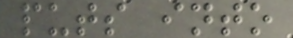puts into
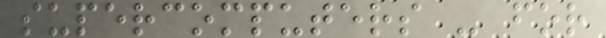supercomputers - for
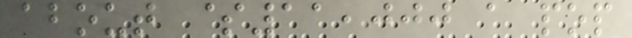about $11,000 a pop
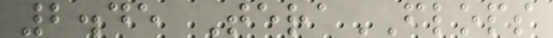2.45 TeraFLOPS
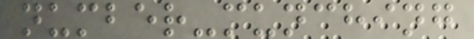number-munching
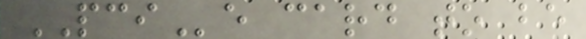PCIe card to be
